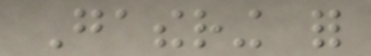Gathering for
